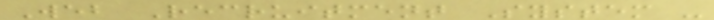Web Recruitment System -
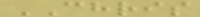CHRIS
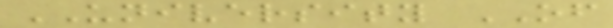UNIVERSITY OF
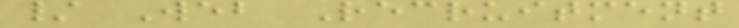/ Web Recruitment
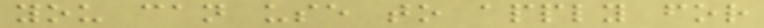you can use to apply for
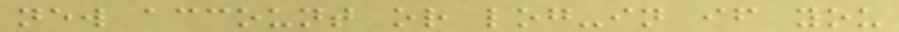new account or log-in if you
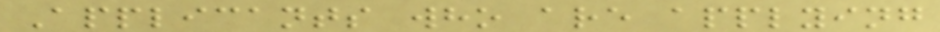Applicants who are applying
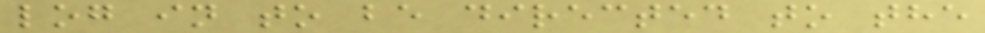log in to be directed to the
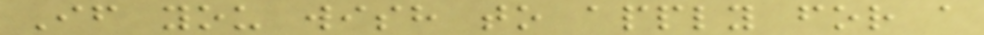If you wish to apply for a
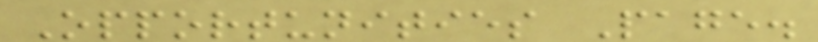Opportunities Page.
